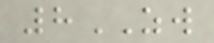8ZW
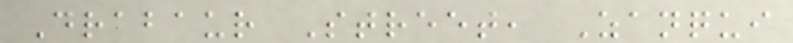Drabaur Street, Zanqui
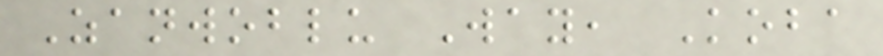Zanwoblu Way, Koba
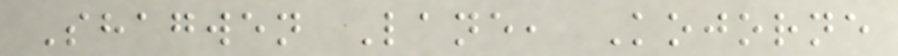Shagwen Lane, Kojorne
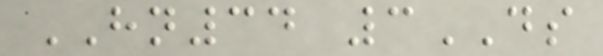HN34 3DS
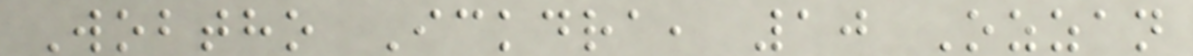Wobtho Ickdra, 10 Ozzan
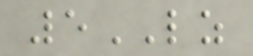5LZ
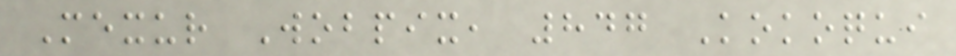Mexur Wobpix, 847 Kokoqui
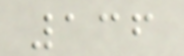136
